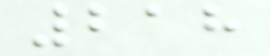218
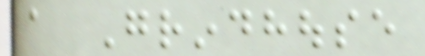a Grindhouse
